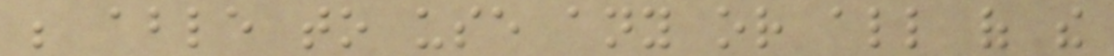be able to use any or all of the
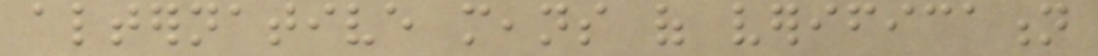alternative means of verification
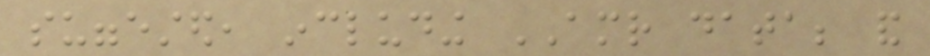suggested, including AMR data; and
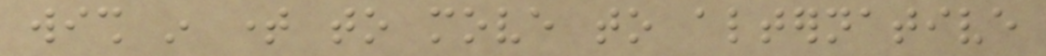wish in time to move to alternative
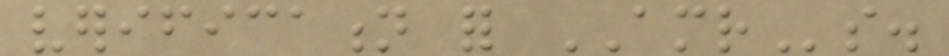verification for AMRs.
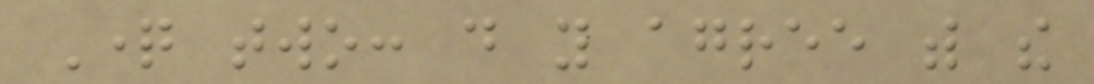Question two: do you agree with the
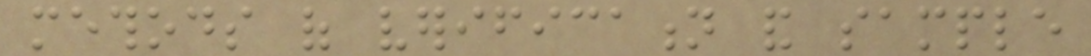methods of verification and sample
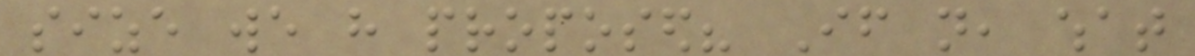size we have proposed? If not, what
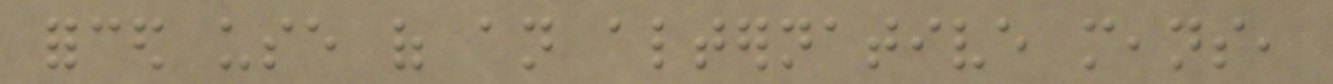forced use of an alternative means,
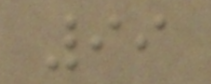99
